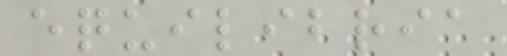equilibria
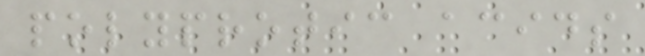polyprotic acids
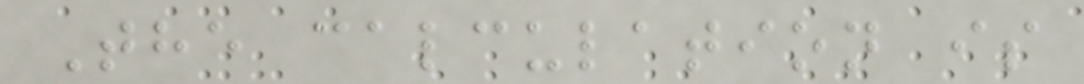The calculation is
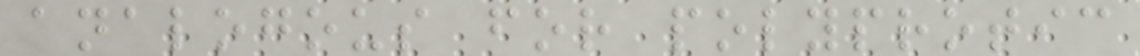analogous for polyprotic
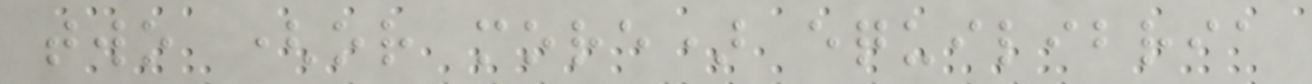two (or more) equilibria
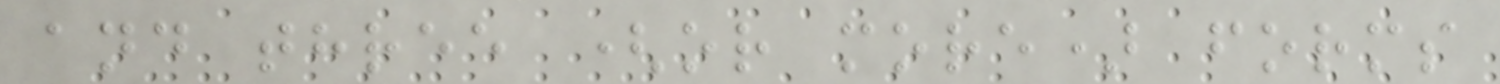and three (or more) forms
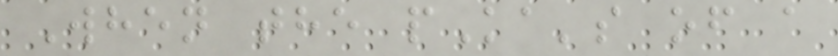When the pKa's of a
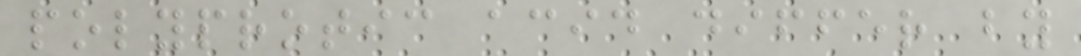polyprotic acid differ by
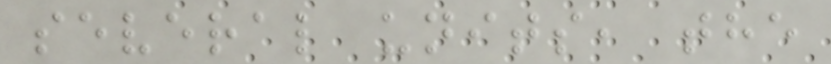several units, the
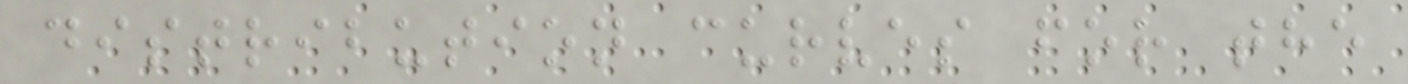distribution curves for the
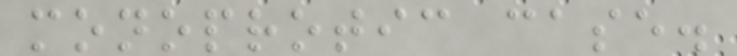monoprotic case.
